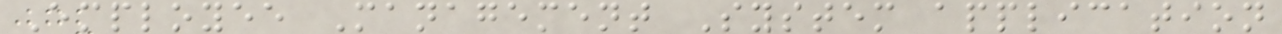Employee Management System application
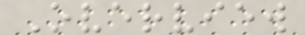Overview
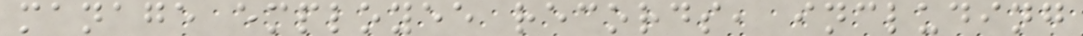manage employee records, including
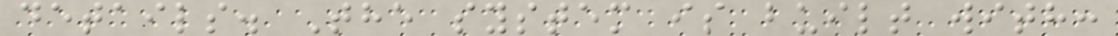details. The system is built with:
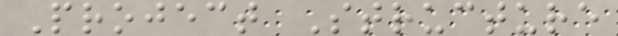Project Structure
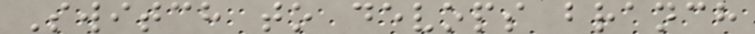Switch to devops branch
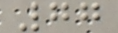77
